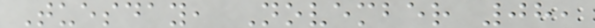Tuesday, November 08,
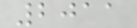2011
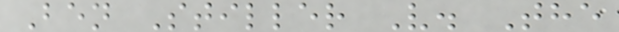Ben Stiller V. The
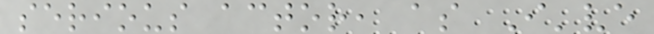serious actor, as I've
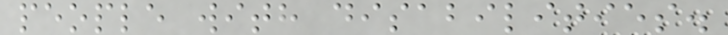people with disabilities.
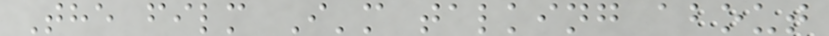The film I'm talking about
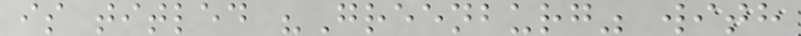is titled "Greenburg" with
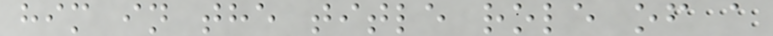him in the title role of a
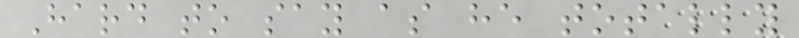Hard to say as he totally
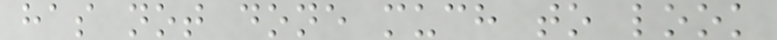has not done much to look
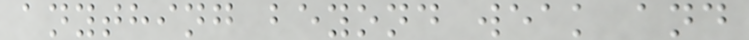anything beyond weak and
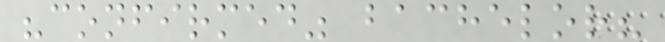"confirmed" bachelor?
